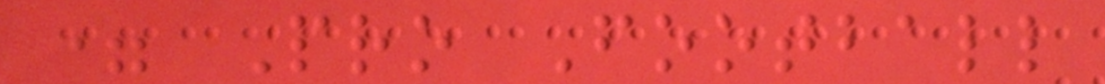= Pro Football
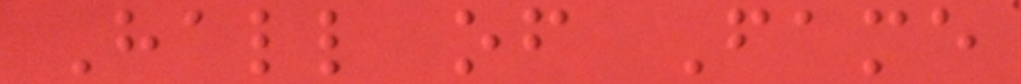Hall of Fame
